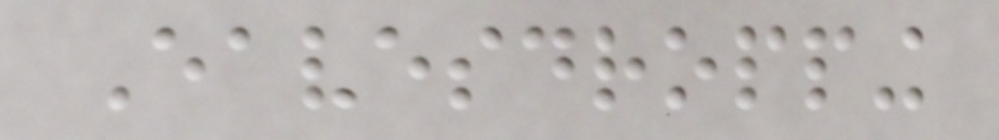Eavesdropping
